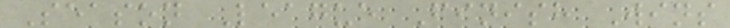Season League Finish Wins
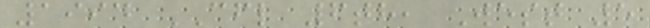1994 CFL 6th, West 5
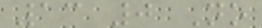13 0 No
